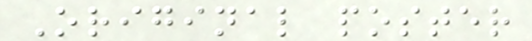Original poster
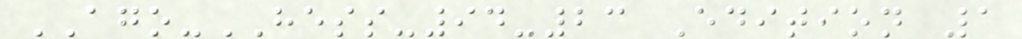AGO-HESS-94-23 Edition 1
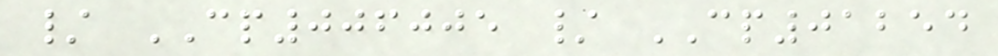/ CP006005 / CP01254
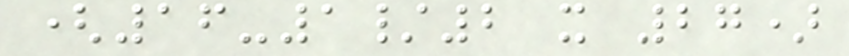(16-1/2 x 27)
